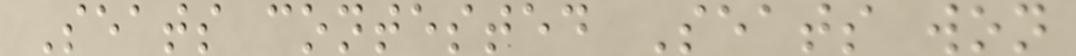Seats contested Seats won
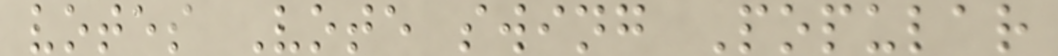votes Vote swing Popular
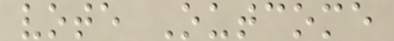vote Outcome
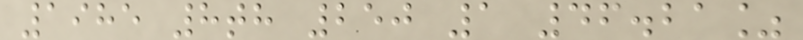1985 8th 250 1 46.21%
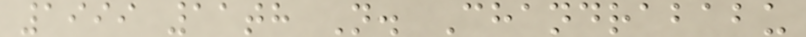1999 11th N. Chandrababu
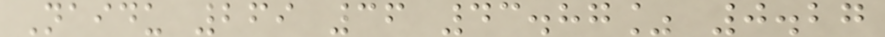Naidu 269 36 43.87% 0.27
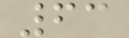63
